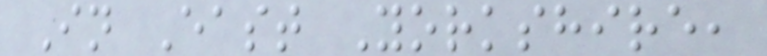In East Yorkshire,
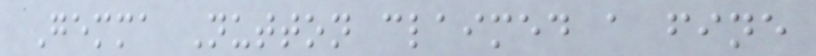Gemma Nutton claimed a fine
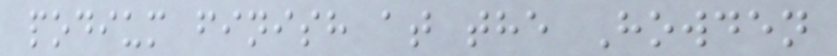podium finish at the Howden
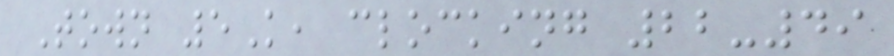Town 5K, clocking 22-49
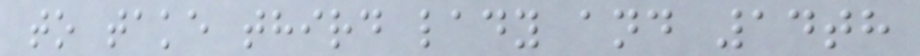to take third lady and 14th
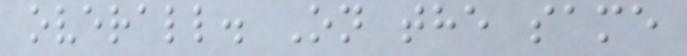overall. On the same
